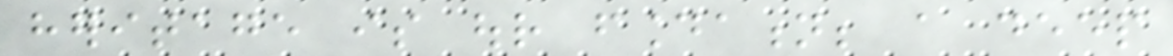heritage is our foundation; a deep
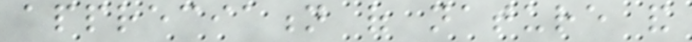appreciation of nature and
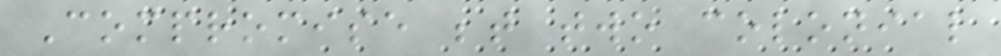Compromise between two colonial
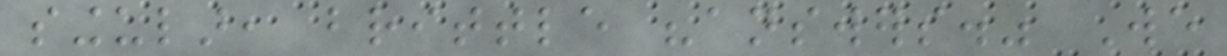singular, brittle "answers." We
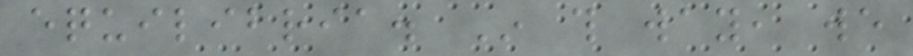equilibria. In this way, we
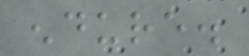endure.
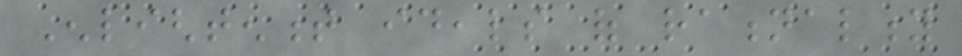Enlightenment ideals of rationality
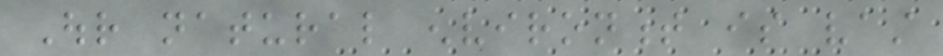Our natural environment is vast
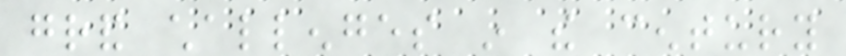grand challenges in the century
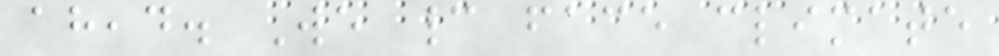ahead. We cannot face climate
